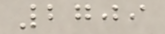2709
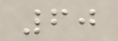60
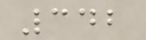342
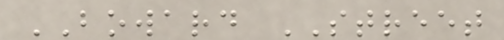BOWARD STREET
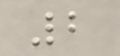2
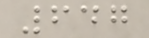647
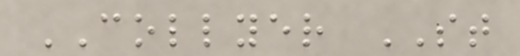COLLYER ST
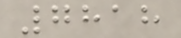7818
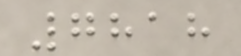7818
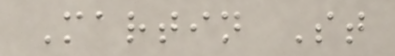Martin St
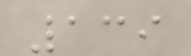139
